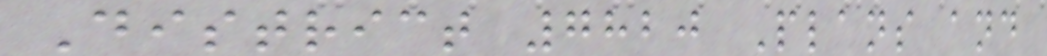District 7820 Plans and
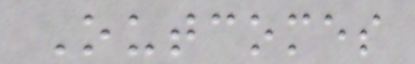Outcomes
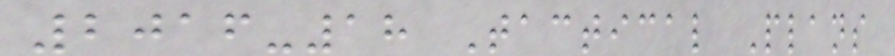2016-18 Tactical Plans
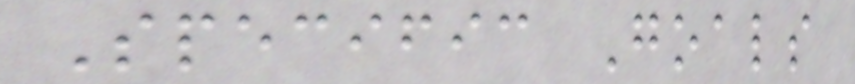Specific Goals
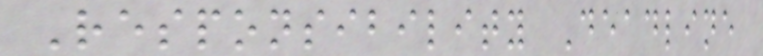Responsibility Deadline
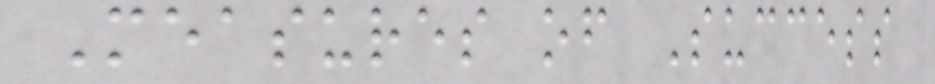Measures of Success
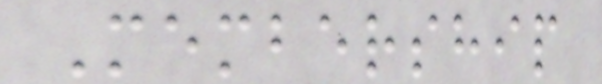Membership
